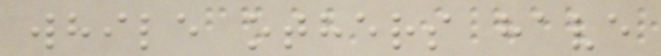while others have
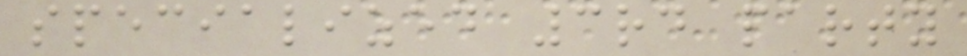specialized 3rd party
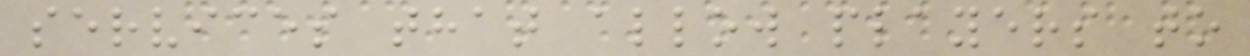services that allow players to
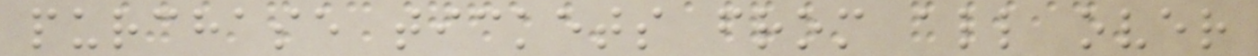purchase tickets from all over
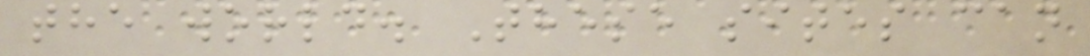the world. These sites can
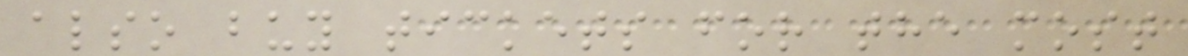also buy tickets for the most
